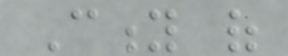City of
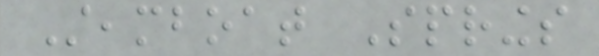Steamboat Springs
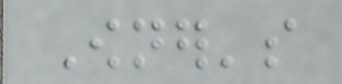Owner's
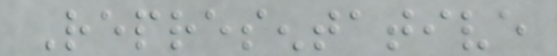Representative
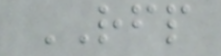RFP
